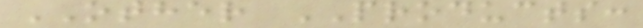OTHER PRODUCTS:
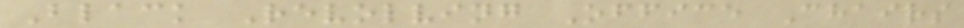Black Revolving Office Chairs
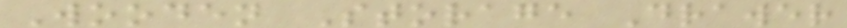Wooden Storage Drawer
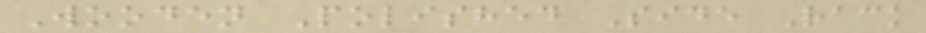Wooden Polished Side Rack
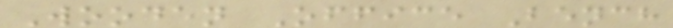Wooden Office Bench
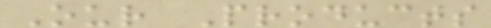Our Products
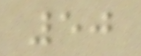50
